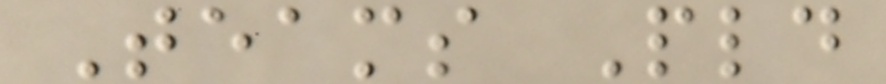Teams Pld
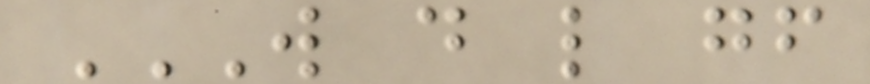W D L GF
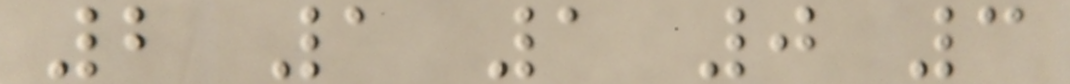2 1 1 0 3
